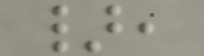},
